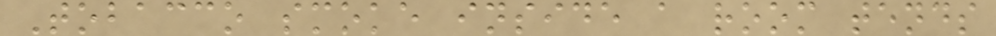Tobacco smoke inside a room tends
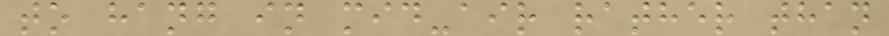to hang in mid-air rather than
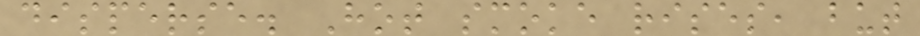disperse. Hot smoke rises, but
